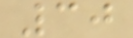30
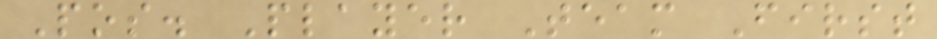Pos. Player Team First
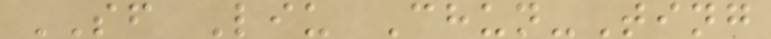SF Liu Chun-Ting
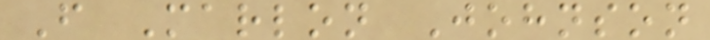F Marlon Johnson
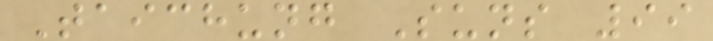Taichung Suns 99
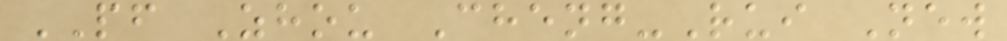PF Zhou Cheng-Rui New
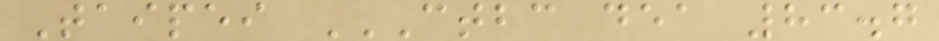Taipei CTBC DEA 83.7
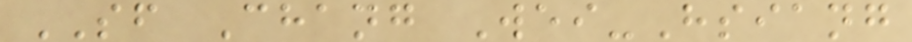SF Chang Wei-Hsiang
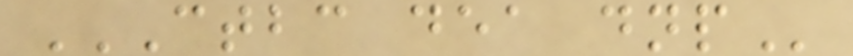CTBC DEA DNP
